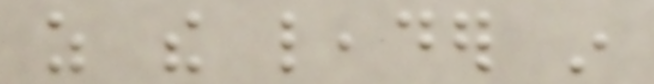as the leader in
